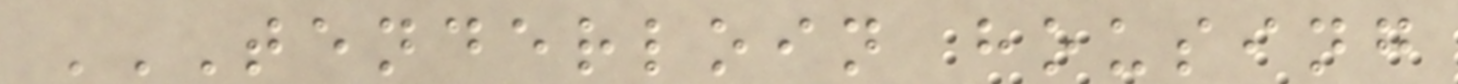TENDERLOIN HOUSING
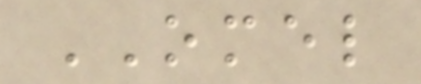OMEL
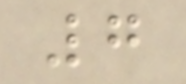7
